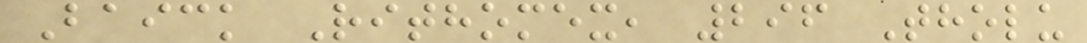Baick Rithomex, 296 Tholu
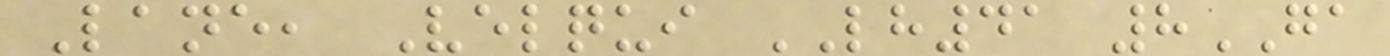Lane, Velqui LH41 8GA
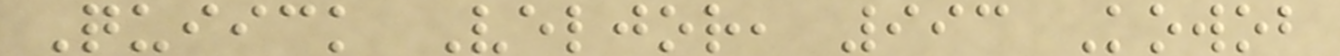Quiick Veljor, 993 Kowob
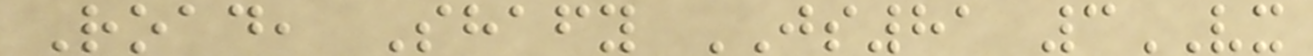Road, Shafy JS81 3VX
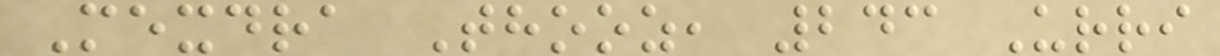Mexdra Thooz, 243 Urri
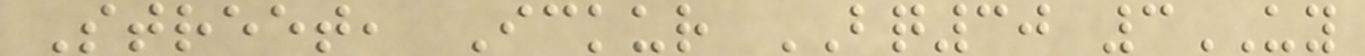Street, Ickur BQ30 3UY
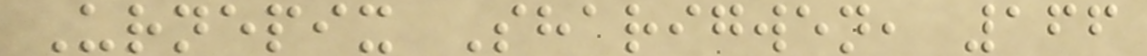Urnepix Sharigwen, 166
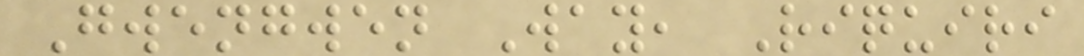Gwengwen Way, Riquiri
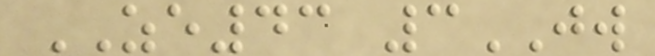ZE43 3JW
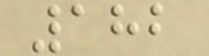182
